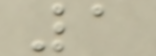1
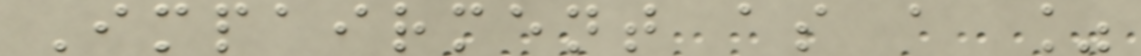Impairment as a %
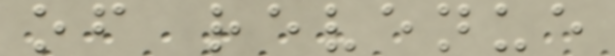of revenue
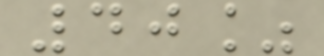40%
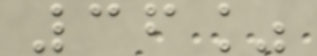36%
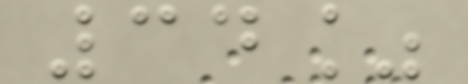34%
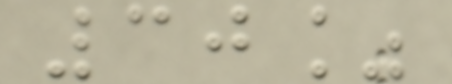30%
